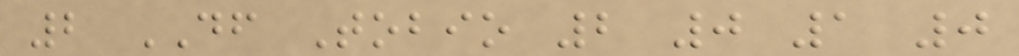2 DF Tobio 2 0 1 0
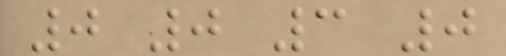0 0 3 0
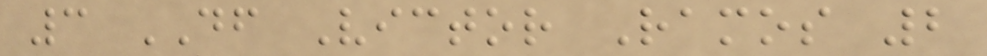3 DF Victor Ramos 2
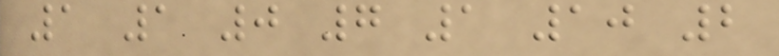1 1 0 7 1 10 2
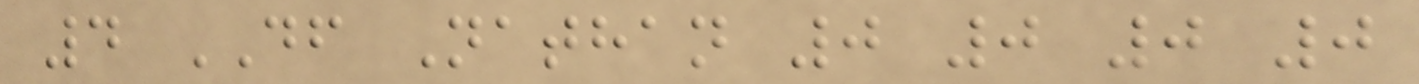4 DF Nathan 0 0 0 0
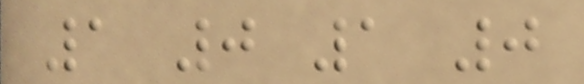1 0 1 0
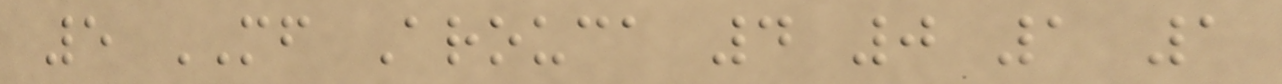5 MF Arouca 4 0 1 1
